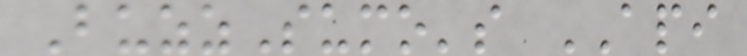BuzzSumo's API
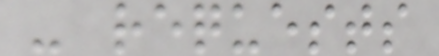- requests
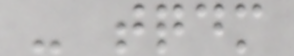- tqdm
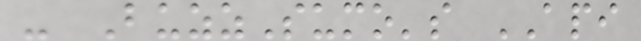- BuzzSumo's API
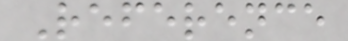Reference
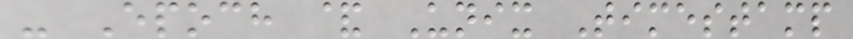- Epoch & Unix Timestamp
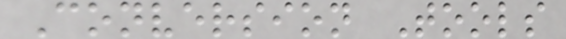Conversion Tools
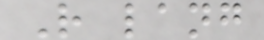R lang
